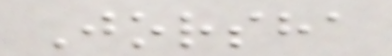Jorsha
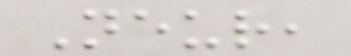Neur,
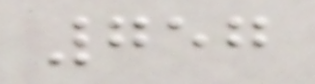757
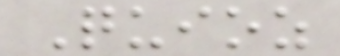Quioz
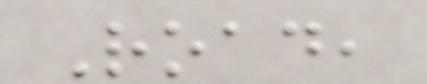Road,
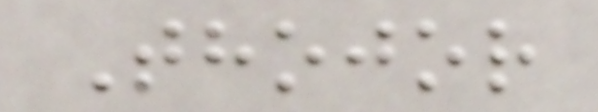Thojor
